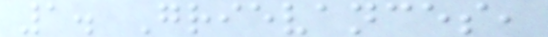1. Grievances,
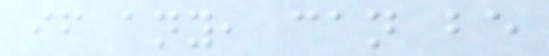if any, can be
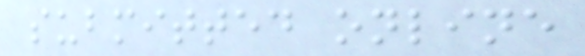submitted online
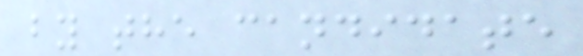by the candidate
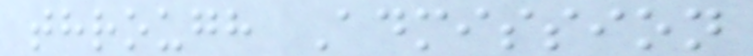through Admission
